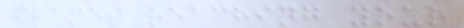flames reaching your
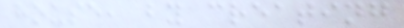house, by creating
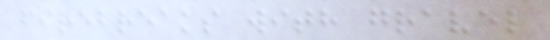firebreaks with gravel
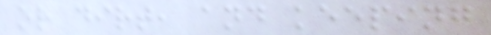or dirt, and keeping
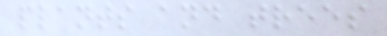plants and trees
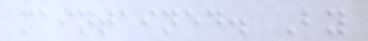maintained. By
